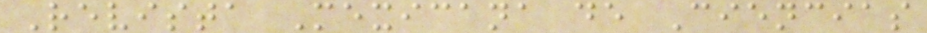Revista Mexicana de Ciencias
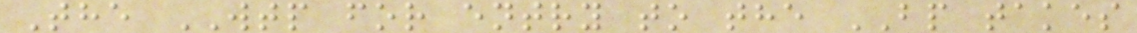The WTP for entry to the BP takes
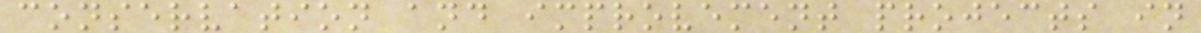conservation and improvement projects in
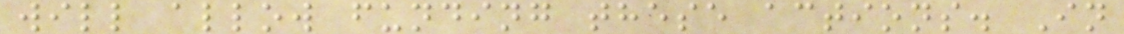will allow funding these actions. In
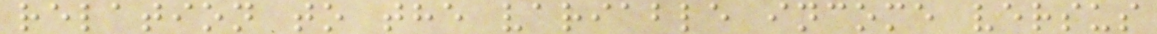relation to the variable income versus
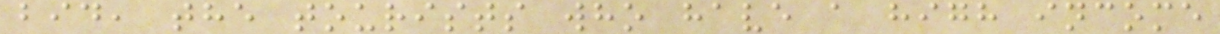bid, the tourists who have a high income
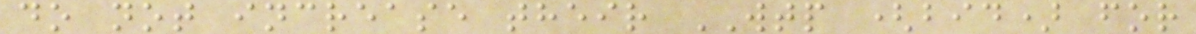do not increase their WTP (bid) for
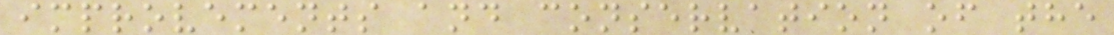improvements and conservation of the
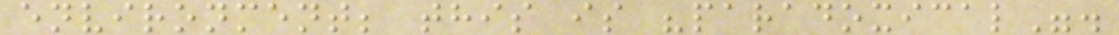environment; this is "paradoxical".
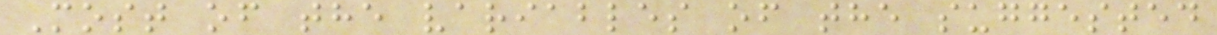Most of the variables of the suggested
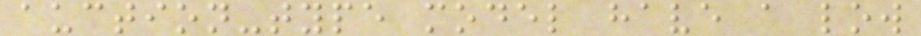auction-type model have a low
